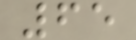65
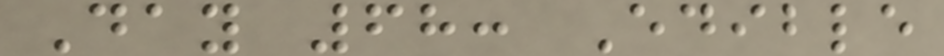Day 68: Edible
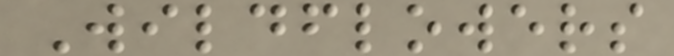Wildflowers
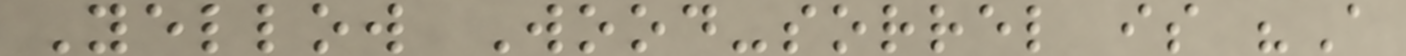Yellow Wood-sorrel is "A
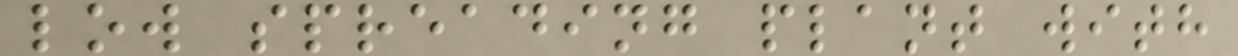low spreading plant with
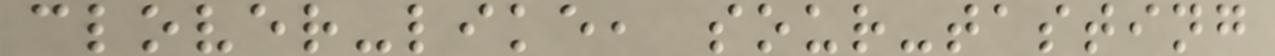clover-like, sour-tasting
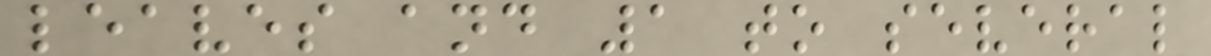leaves and 1 to several
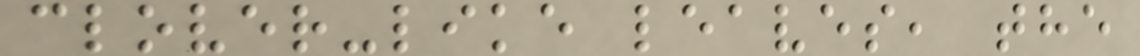clover-like leaves, the
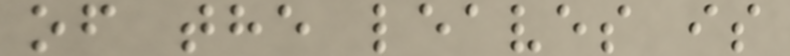of the leaves is
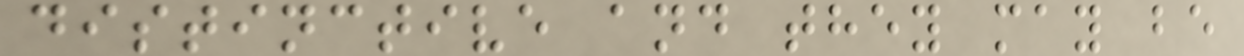distinctive and they may be
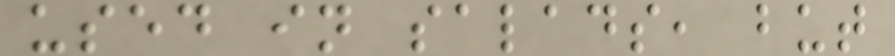used in salads, but
